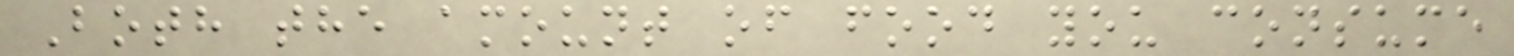Both the amount of food you consume
